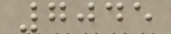7045
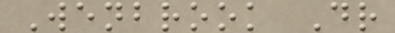Wenbrook Dr
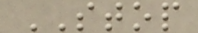STOP
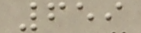659
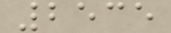2535
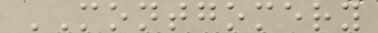MONTGOMERY
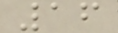16
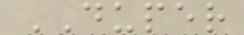DUPER
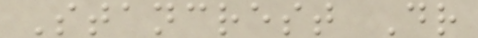Stancrest Dr
